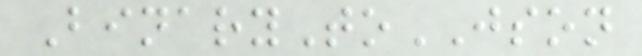BinaryToJSON
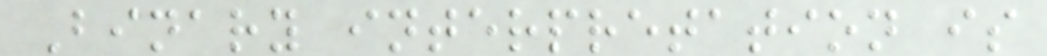Binary interpretation is
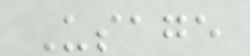Usage
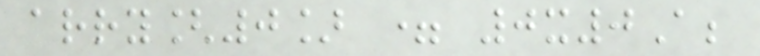arry[0] = 0x0A;
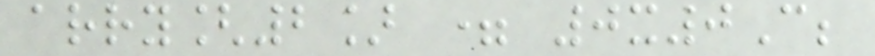arry[2] = 0x0C;
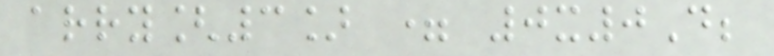arry[3] = 0x0D;
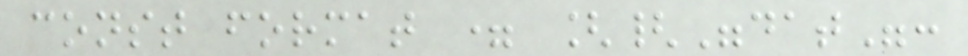const format = [{"dat":
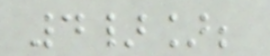4}];
